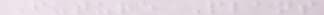Future Plans
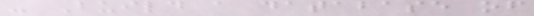- Build a database of
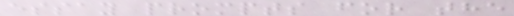essay prompts for the
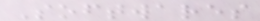Softwares
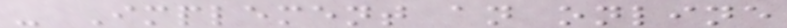- Implement an online
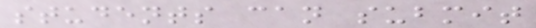students can submit
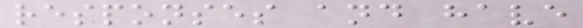responses and have
